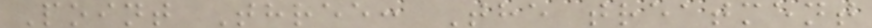Point Three: The treatment
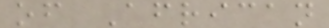of African
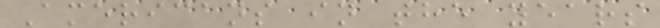Americans in the years
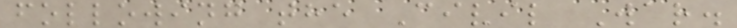following the Civil War.
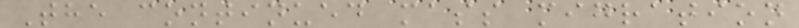The continued mass migration
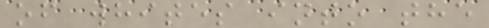of whites into the
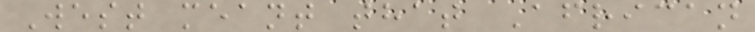West meant that African
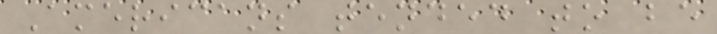Americans tended to be
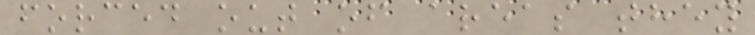forced out of areas they
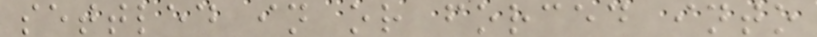settled in or forced into
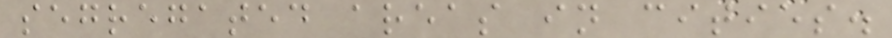segregated areas in cities.
